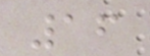16
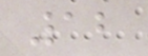12
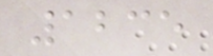1235
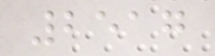2517
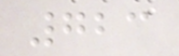723
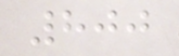800
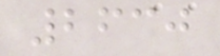2630
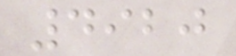4920
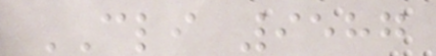CLI 9587
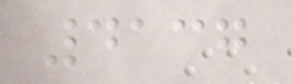4137
